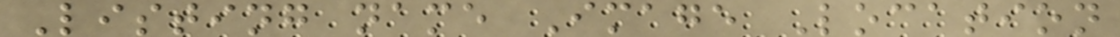Listing name Image Location
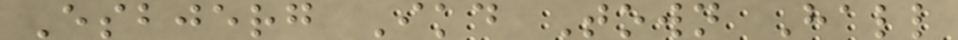Esbjerg Ikd Town Hall
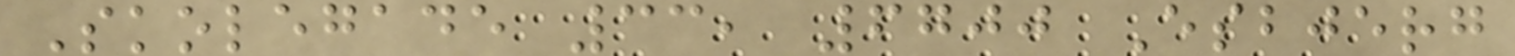Skolegade 33, 6700 Esbjerg
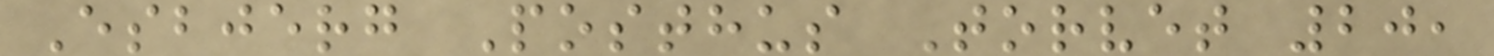Esbjerg Posthus Torvet 20,
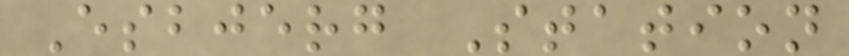Esbjerg Station
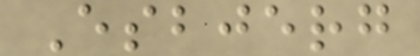Esbjerg
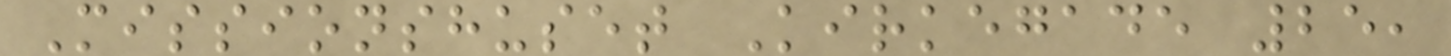Missionshuset Kirkegade 25,
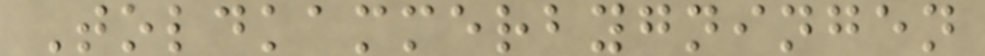Toldkammerbygningen
